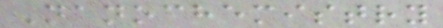Nanochemistry
